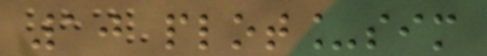10 plot_sim
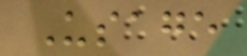Usage
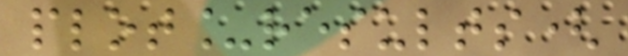plot_results(
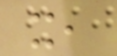x,
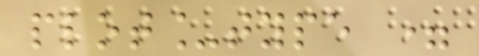plot_type =
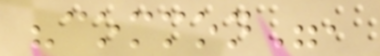"common",
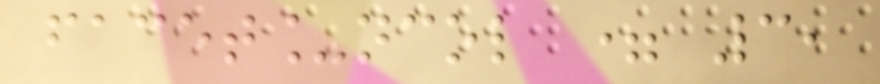facet_ncol = 3,
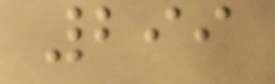299
